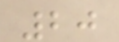20
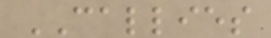CALLIES
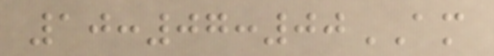10:07:00AM
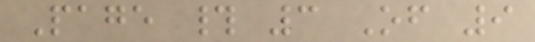Page # 3 Of 9
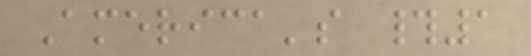America's #1
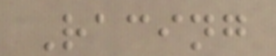Racing
